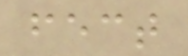fect
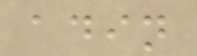adin
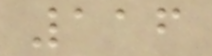116
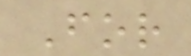For
